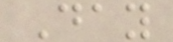Day
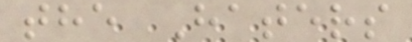the Haters
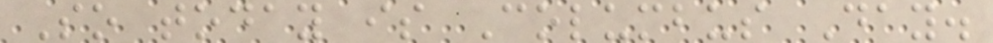So today is Columbus Day.
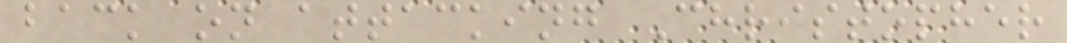back on attacking Christopher
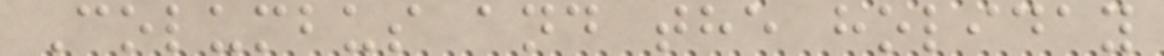Columbus and the holiday
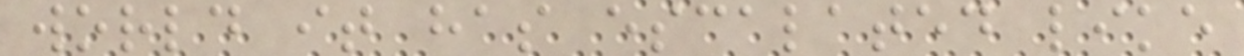world it has escalated like
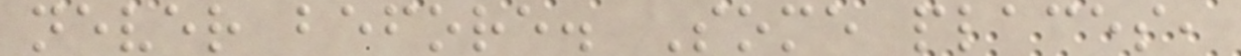never before. Some places,
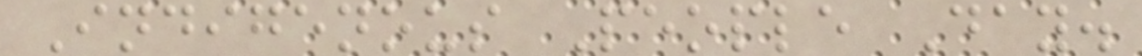Indigenous People Day.
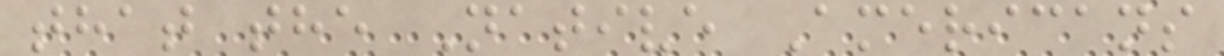that the Native Americans
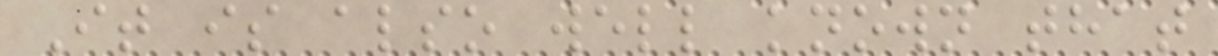It is also well known that
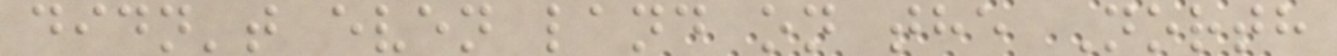didn't even land on the North
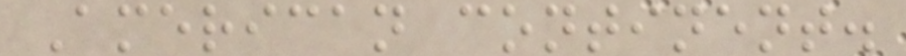American continent.
